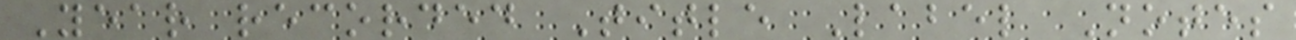Year recorded Title Label Notes
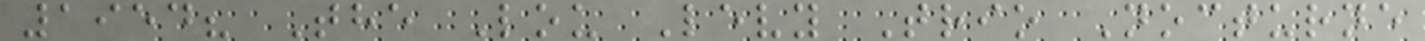1954? The Lou Levy Trio Nocturne
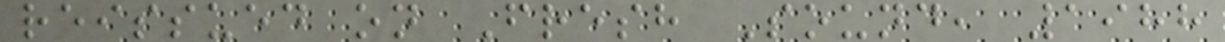reissued on Fresh Sound, 1988
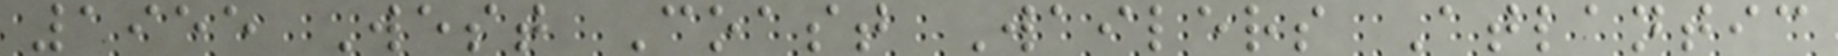1955 West Coast Wailers Atlantic
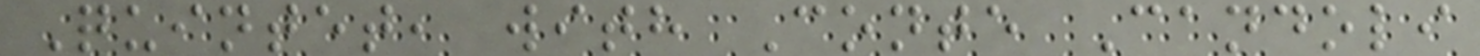Quintet, with Conte Candoli
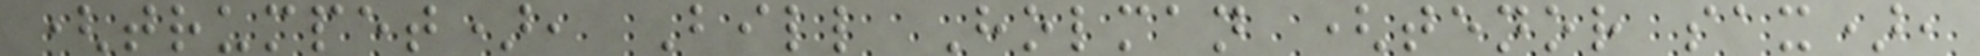(trumpet), Bill Holman (tenor sax),
